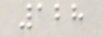128
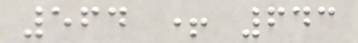564 + 643
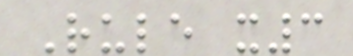Rule x3
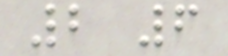2 6
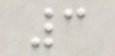3
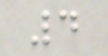4
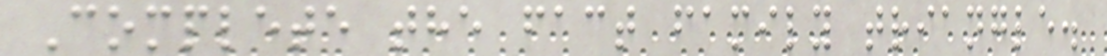Complete the fact family triangle.
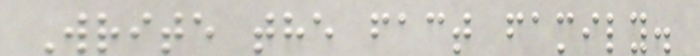Write the fact family.
